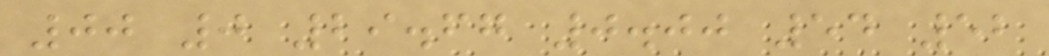00 0 29.67 0.00 54 52
